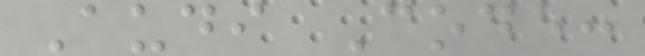Audi Code:
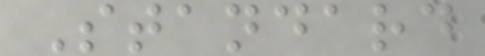Standard
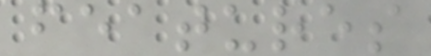features
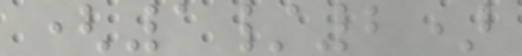(1/2)
